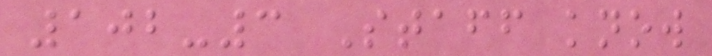102-3 Staff know
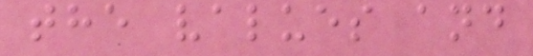the values and
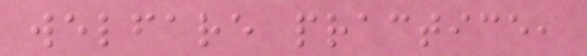welfare practice,
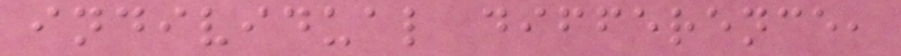individual difference,
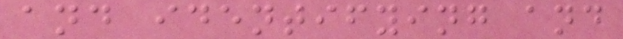and identifying and
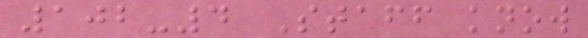102-4 Staff know
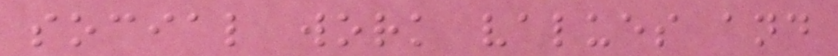social work values and
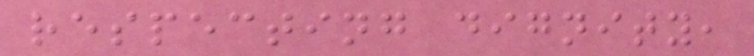respecting dignity,
